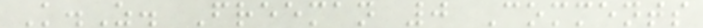K.Z. Freeman 0 Comments
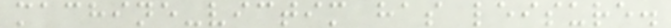machine-victim has leisure.
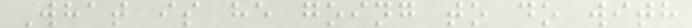What is he going to do with
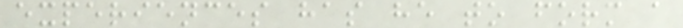experiences has he to form a
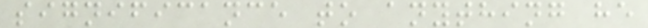significance to anything he
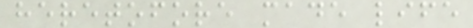heretofore made life
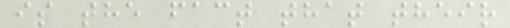is the fact that their
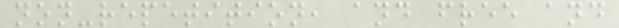non-repetition, and free and
